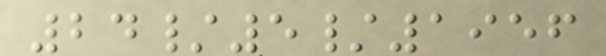24/5/1956
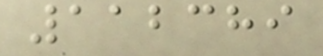112389
